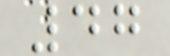47
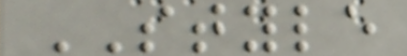STYLE
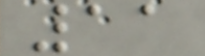11
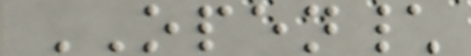OPEN\
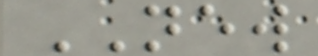NEW
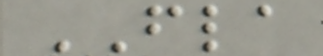FLA
